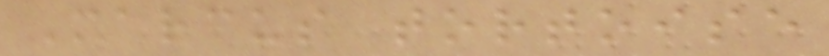Marcus tortoise
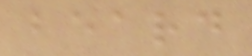beard
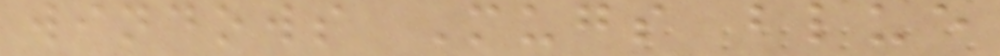windows Mugs blue
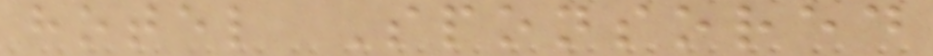hotel Sponsored
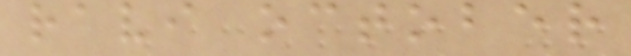ravi october
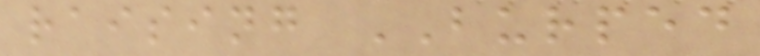raising BURPED
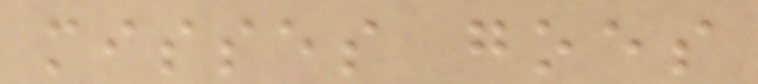misses goes
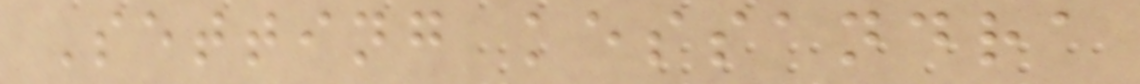Setting kessandra
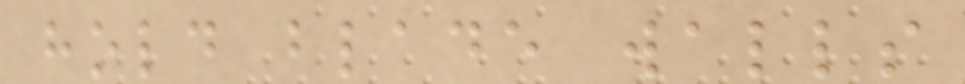hold blade walls
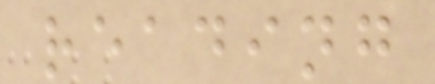reading
